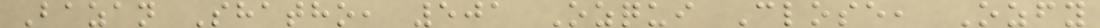Bazan Shatho, 501 Ozqui Close, Ozfy
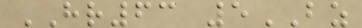HR63 5BZ
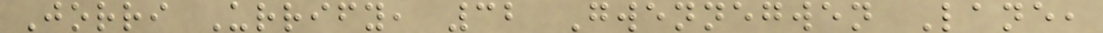Jorri Urrify, 32 Gwennegwen Lane,
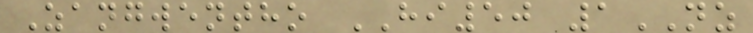Zangwentho HI50 1NZ
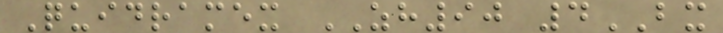Quidramex ZH90 4BX
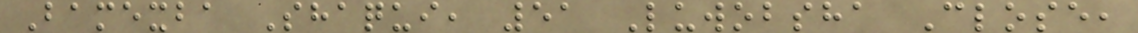Bamexba Shaqui, 51 Luwobsha Close,
